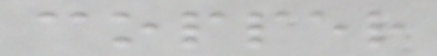copper
